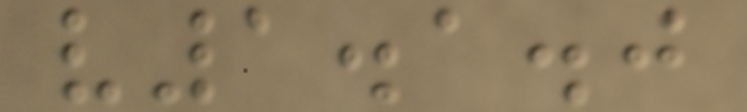v1.1.0
